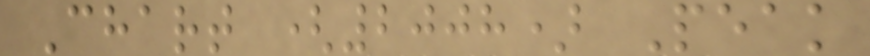Chart (2008) Peak
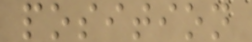position
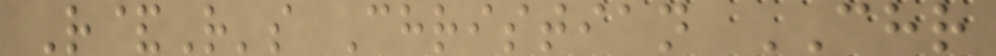R&R's Christian CHR
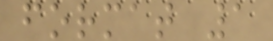format 1
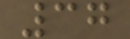37
